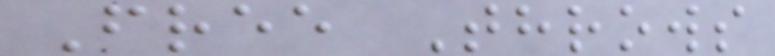Free Throws
